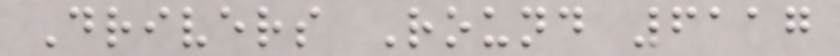Drivers Round 6117
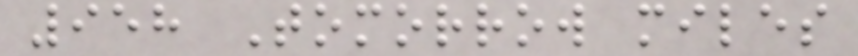958 Tomorrow miles
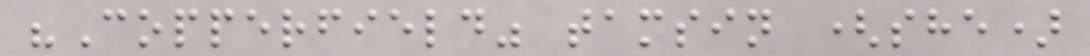"Copperfield" tamsin (she)
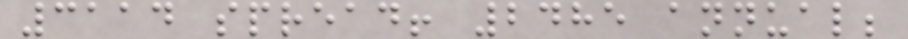3114 spread! 2485 annual;
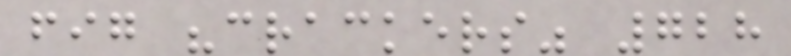fig "crackers" 728
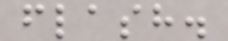flash.
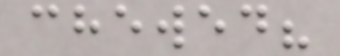chewed?
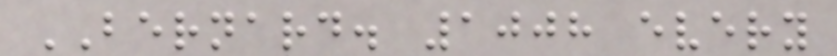BERNARD. 1008 every
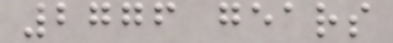2776 gears
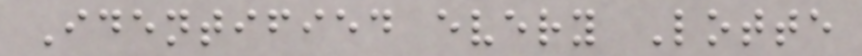Identified every Lotte
